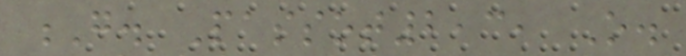G. Passot2,3, O.
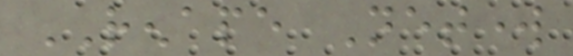RENAPE Network
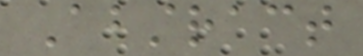Abstract
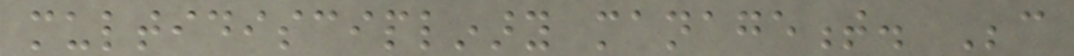multidisciplinary management. Because
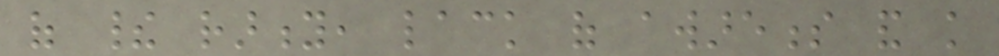of their rarity, lack of awareness and knowledge
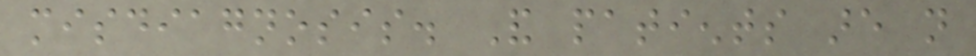misdiagnosis. And patients are not
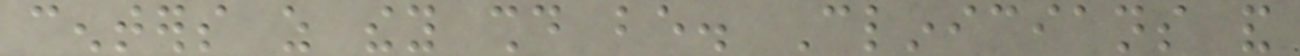centers as they should be. Clinicians and
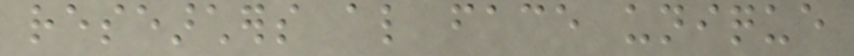researchers also face unique
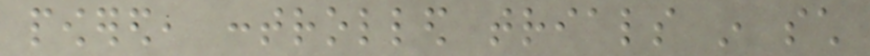powered, controlled trials in such
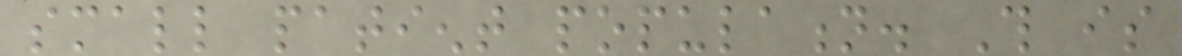small patient population. This is
